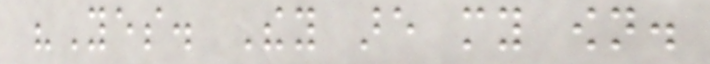"Yes. They are my own.
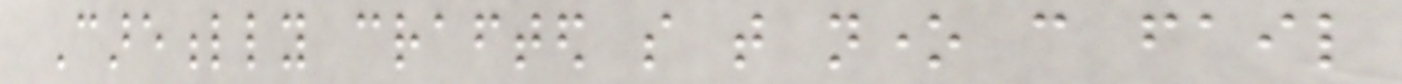Carefully crafted so that none can fail
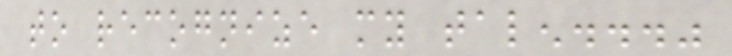to recognize my talen..."
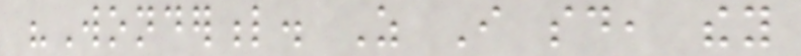"Wonderful. As I said, they
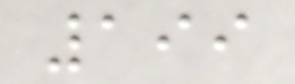199
